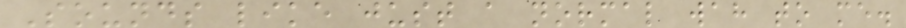Sounds like just a normal wah to me.
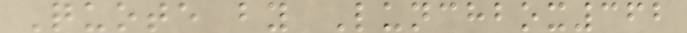Quote by Lunchbox362
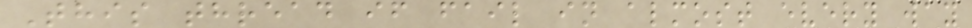This thread if fail in almost every way
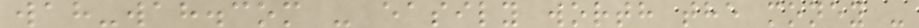wah-wah.com - easily worth the money -
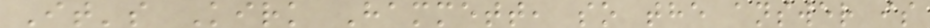It's Kirk Hammett, so the answer is
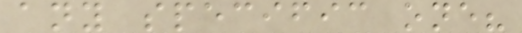any specific one?
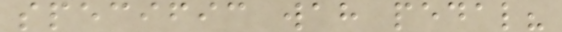specific wah pedal?
